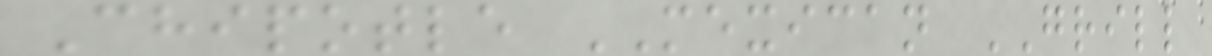Chipotle MEXICAN GRILL
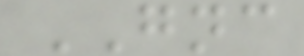GNC
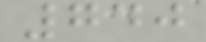740
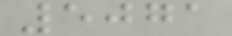5071
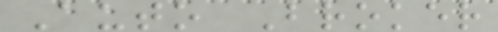Auto Broker
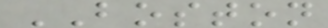BOSTON
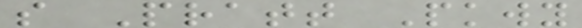s Pratt Pkwy
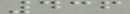436
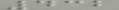432
